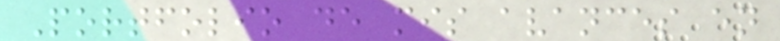Portfolio de mis avances en
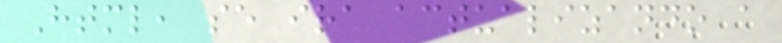Html, se ira actualizando a
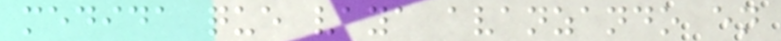medida que vaya avanzando en
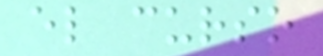el curso
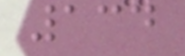134
